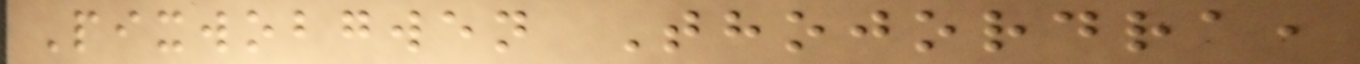Pixwobgwen Thojordra,
